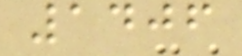1406
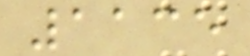1135
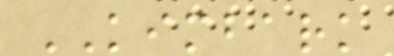KIMBARK
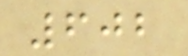602
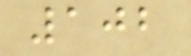102
